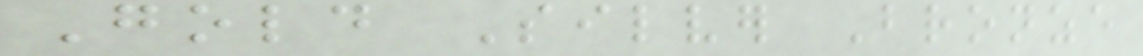Gold Silver Bronze
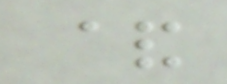&
